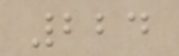224
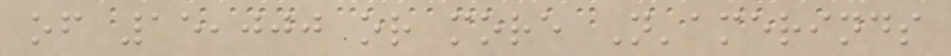of 15,000 or more N'amerinds
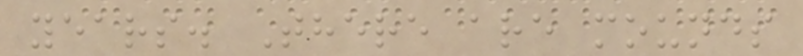years. There are mounds
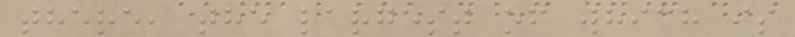there, the largest of which is
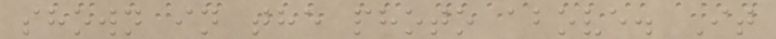shown in the photo above. It
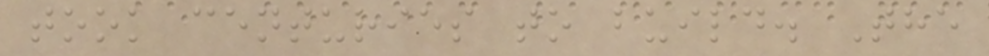took centuries to build. The
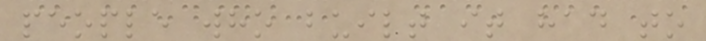people who built it had to
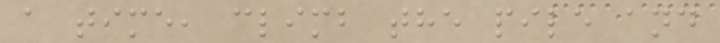a time, climb the pile and
